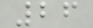26
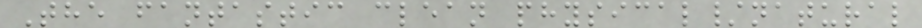The fantastic clean physical/natural
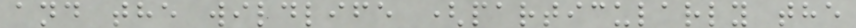and the wildlife (particularly the
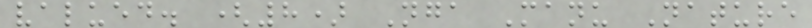valued. (8) Nga Manu Nature
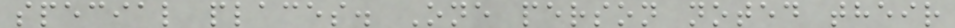special places. One person noted their
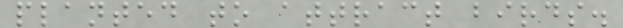planted to attract birds.
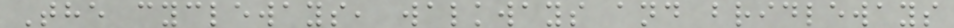The cycleways, walkways and bridleways
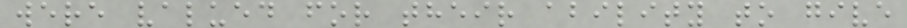were valued for their ability to give
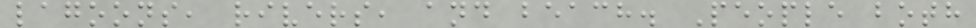lagoons, rivers, and beach. People both
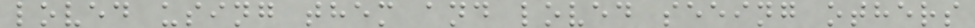loved using them and loved seeing others
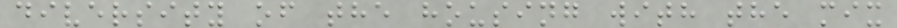diversity of the housing with the mix
